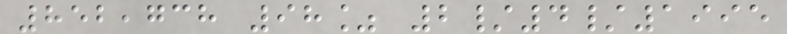852,738 98% 2/4/1995
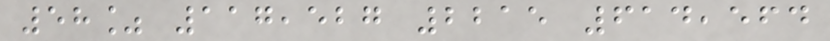58% 117,527 2215 614,564
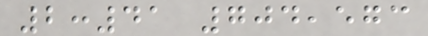2:41 704,573
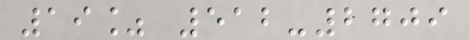19% 512-2709
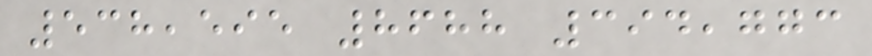538,595 8688 394,773
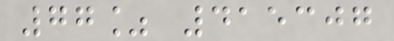77% 415307
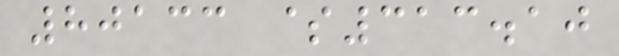80133 $313.10
